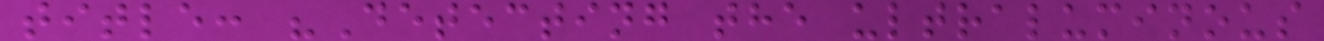title: "Detecting the ultraluminous
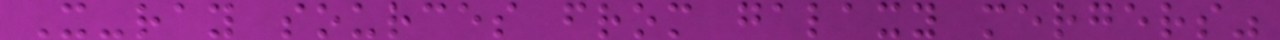X-ray sources from galaxy mergers"
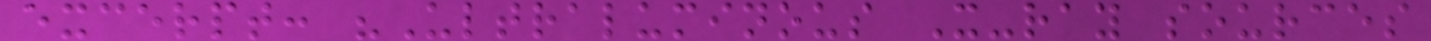excerpt: "Ultraluminous X-ray sources
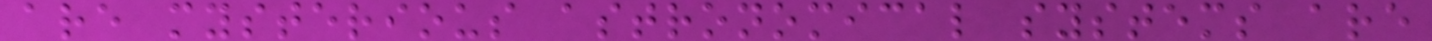are mysterious astronomical systems are
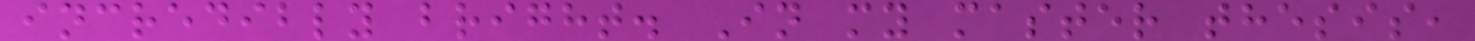incredibly bright. In my master thesis,
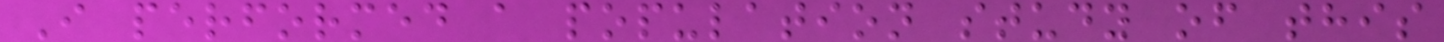I performed a population study of this
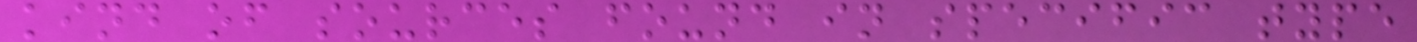kind of sources found in specific type
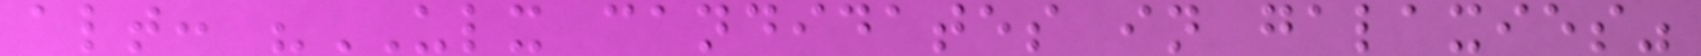alt: "ULX candidates in galaxies"
